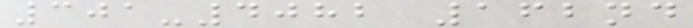301-4082 162nd
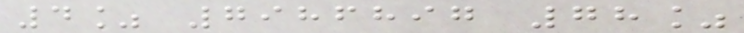4% 7986897 78%
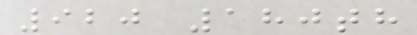920 180th
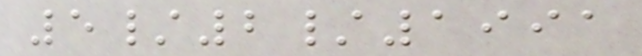5/2/1991
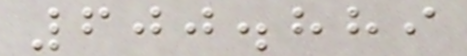600.889
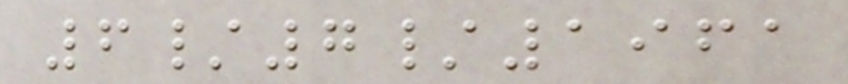6/7/1961
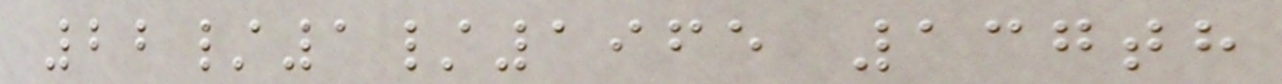22/1/1965 137th
